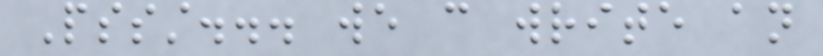Pssst... we can write an
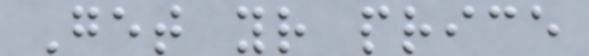Get your price
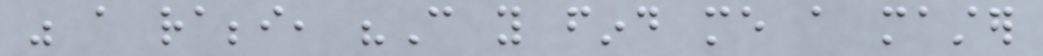was a rabbi, "Can you find me a master
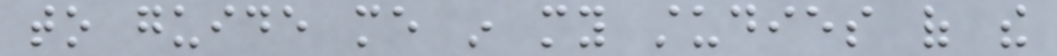to guide me in my studies of the
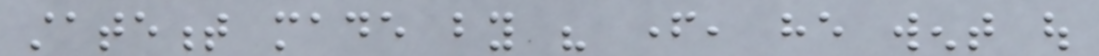statement made by his father, he went out
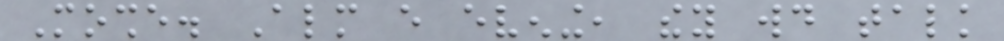Moshe. Almost every evening, they would talk
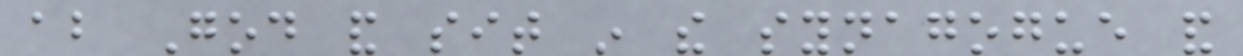about God and sit in the synagogue and
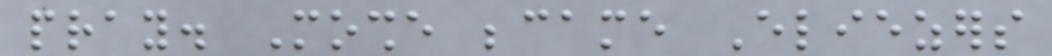pray. Moshe became Eliezers
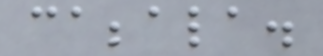cabbala.
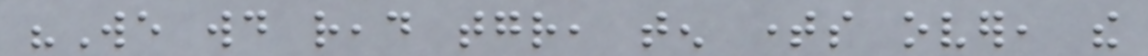"We would read together, ten times over, the
